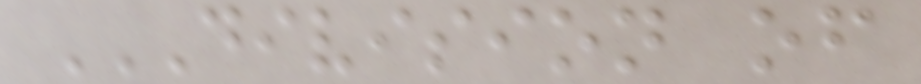DIVISION OF
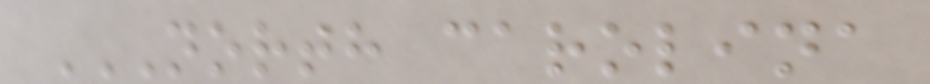NORTH CAROLINA
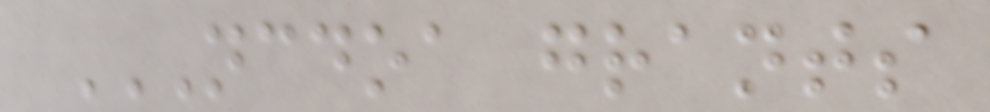NCDOA GRANTS
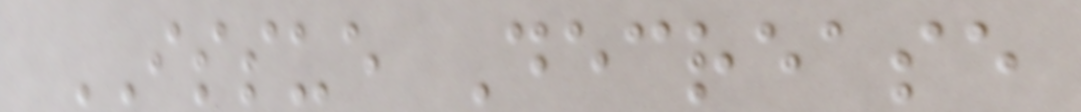ISSUE Decrease
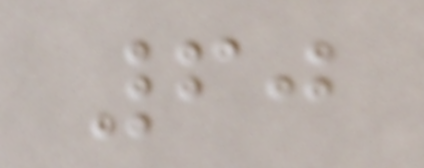60
